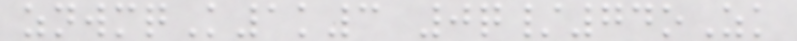znwmqK1k3 0q/74oZk
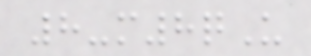8-m8qU
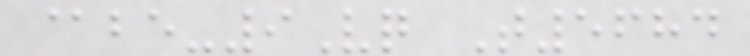@be-9Vq T5684
